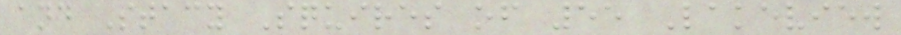and Stacy Squires of 55 Lakeview
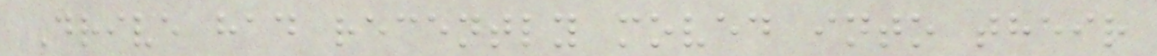Drive had recently moved into their
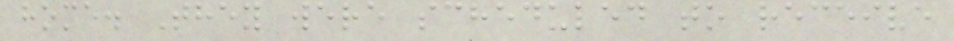home. They were scheduled to receive
